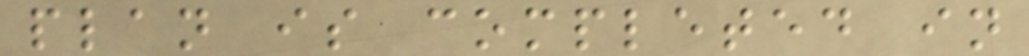plan is completed in
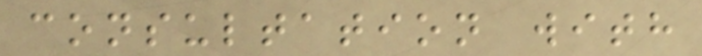consultation with
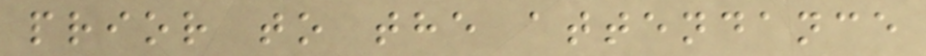prior to the attendance
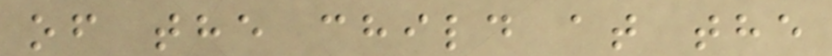of the child at the
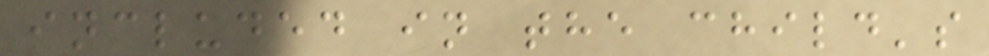included in the child's
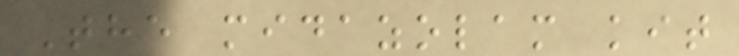The midazolam kit
